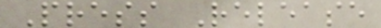Press Release
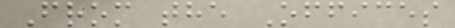From the Offices
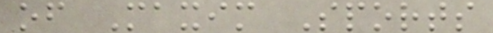of Maxim Sports
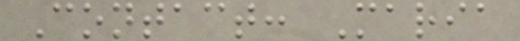Contact: Maria
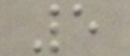5
